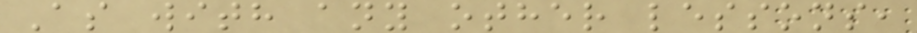As with any other lessons,
